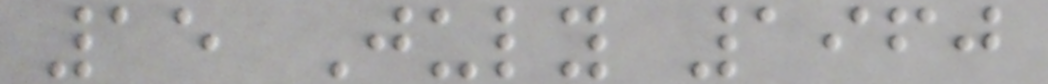15 July 1960
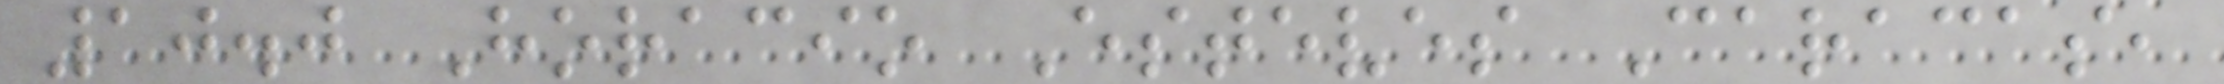10.0 Horacio Esteves Caracas,
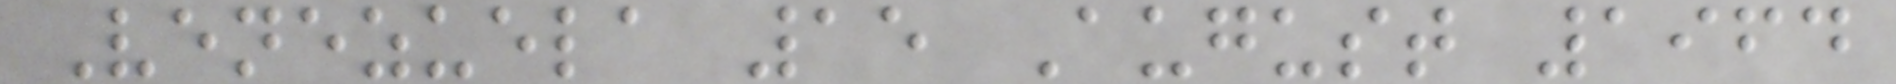Venezuela 15 August 1964
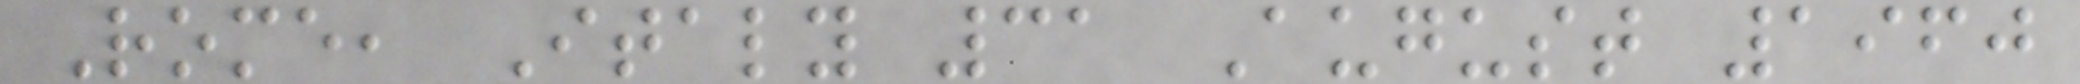Rome, Italy 31 August 1960
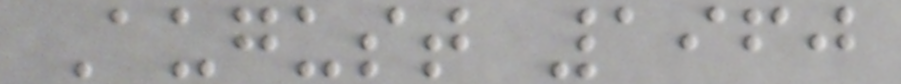August 1960
